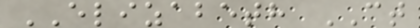ELIZABETH CT
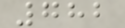782
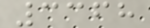3368
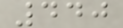440
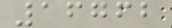16762
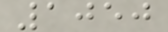1050
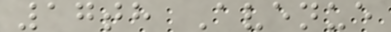17th Avenue
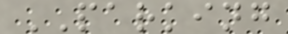PARKING
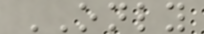ONLY
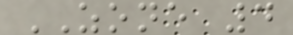ZONE 4
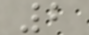2
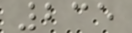235
